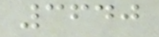3640
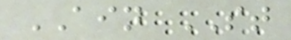AIN ST
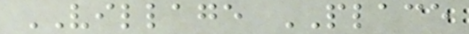VILLAGE PLACE
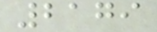2179
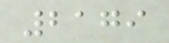2179
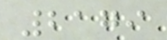2179
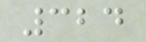324
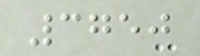3750
